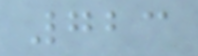723
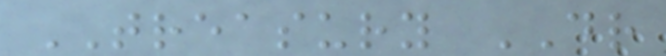TREASURY DR
